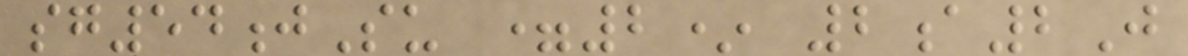sg54jSu =2* 2a2J
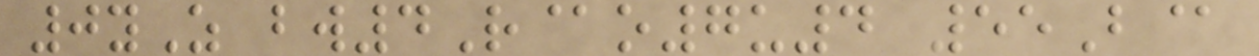0yZ bw4R@o7u4 55B@
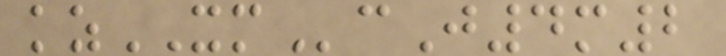kzXMcJ4m2
